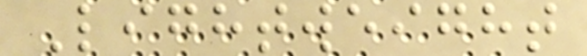Lightweight
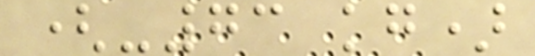(-73 kg)
